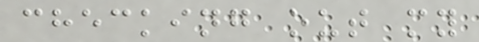checking out my
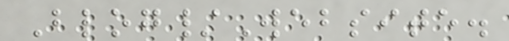Blog/Website.
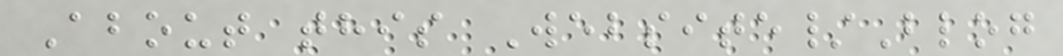About this Website/Blog
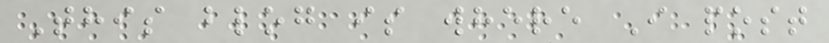This blog is where I post
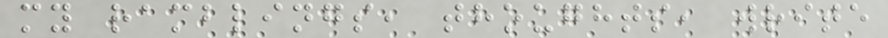my ramblings, thoughts, write
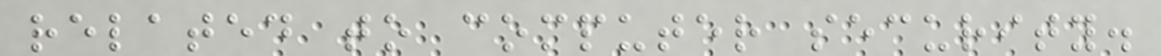related to computer security.
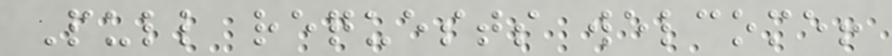Pull requests welcome!
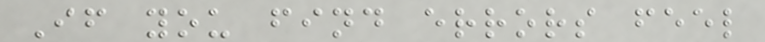If you find errors feel
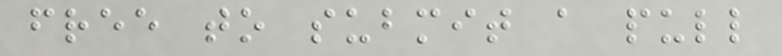free to submit a pull
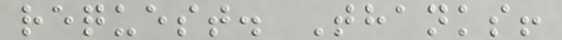request. Thanks!
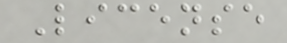License
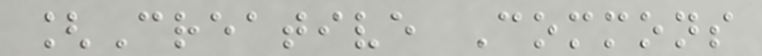[Creative Commons
